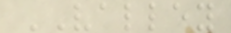VALLEY
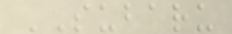SUBARU
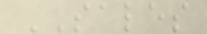SALES
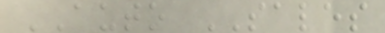AUTO SALES
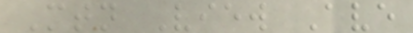Mtn View Ave
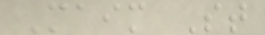Maim St
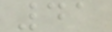41
